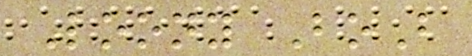Loony BoB
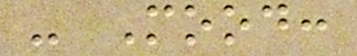- Mood:
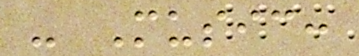- Music:
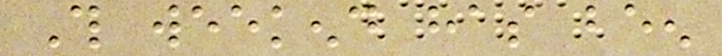This weekend has been
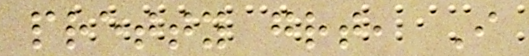pretty great, I
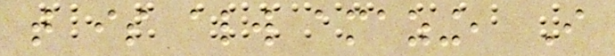that is always amazing, I
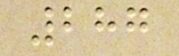287
